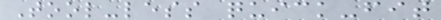Tool-less quick-fit
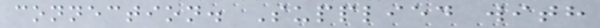connection. Supplied with
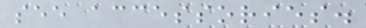see accessories.
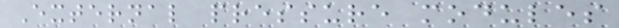External pressure modules
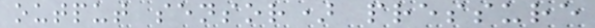output sensor) pressure
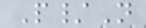P/N
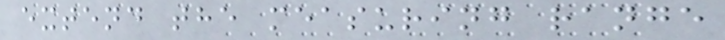extend the measuring range
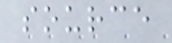source
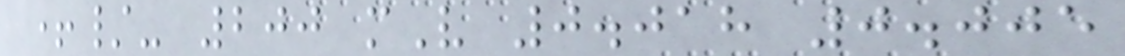+/- 200 mV 0.018 0.005
